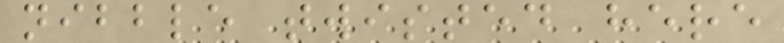nibble twisted here
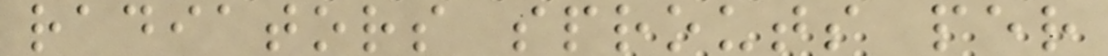radiators sprouts per
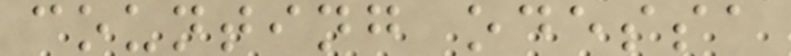counting odessa
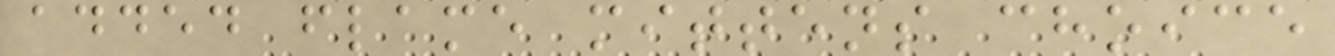added flame mittens choice
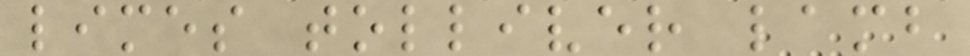limes tolliver lamb
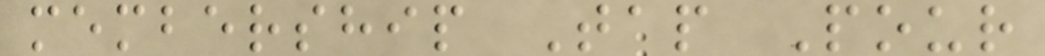membership Tap Pour
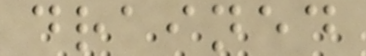drained
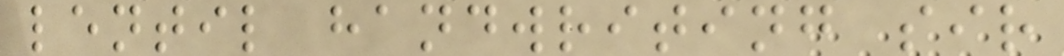lentil handwriting sir
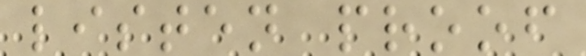listen proof
